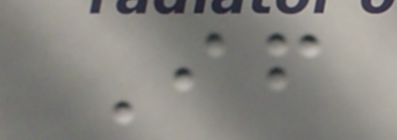If
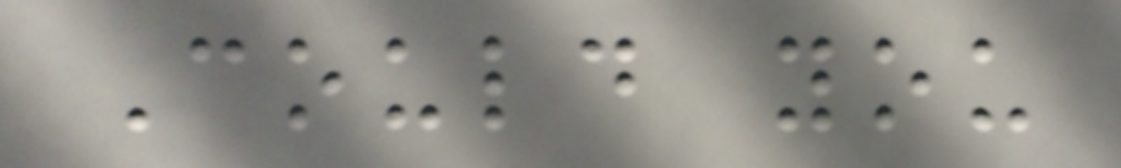Could you
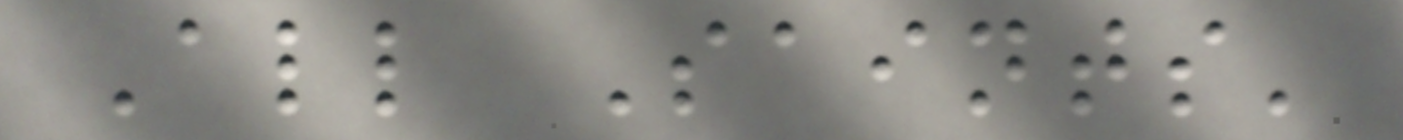All Saints'
